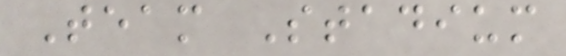Team Stadium
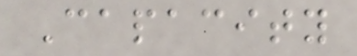Capacity
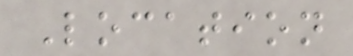Location
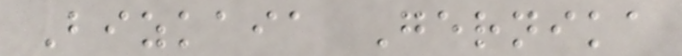Bizkaia Gernika
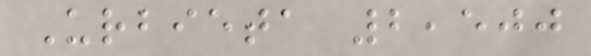Urbieta 2,500
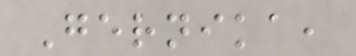Gernika,
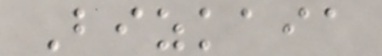Bizkaia
